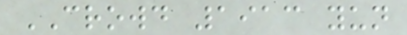CROWD 1913 yun
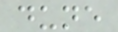dune
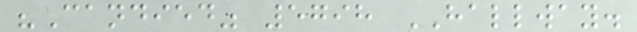"Candied" 5798 HALLWAY.
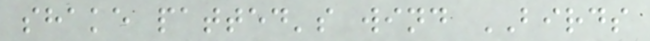shake patted's wind BIRDS
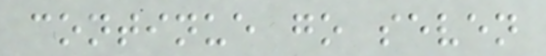continue go seven
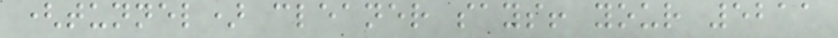(tunnel) cleaner says! your 5211
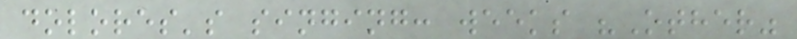dolores's singing: weeks "Other"
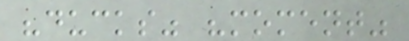"ducks" "moment"
